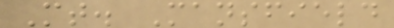Mt. Mansfield
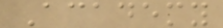Academy
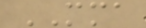MMA
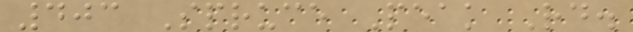403 Spruce Peak Rd.
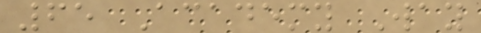65 Academy Way
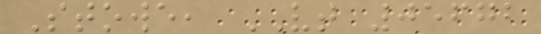Stowe, VT 05672
